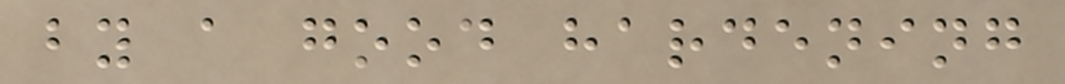by a good hardening
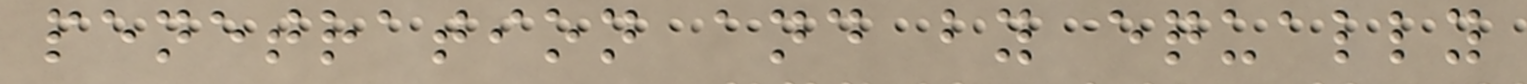penetration and by equally
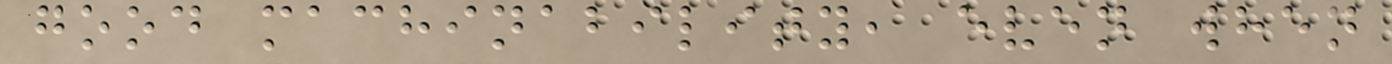good machinability, even when
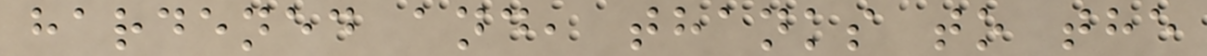hardened and, thanks to the
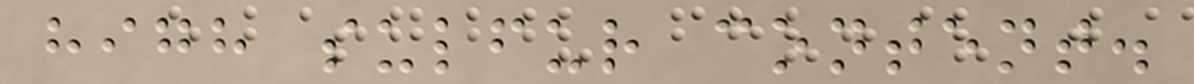high sulfur content.
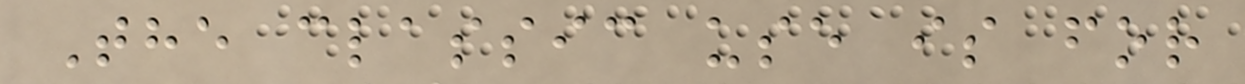The classic use is for
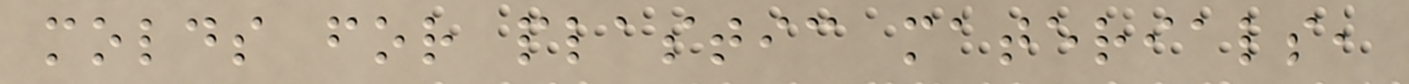molds for plastic materials,
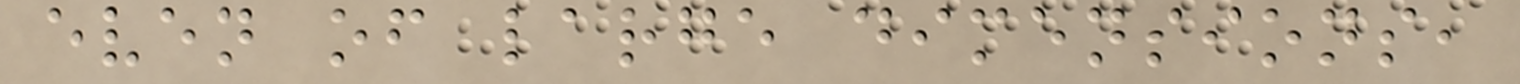even of large dimensions,
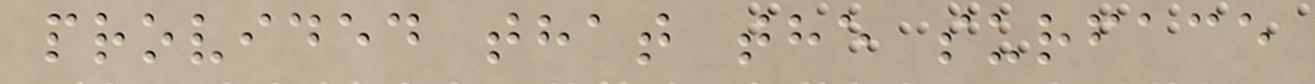provided that the surface
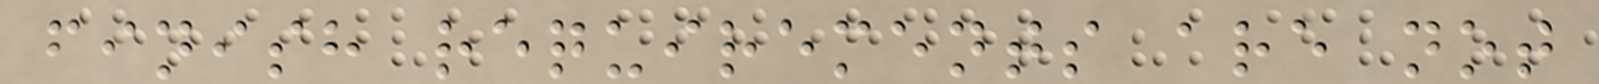finish requirements are not
